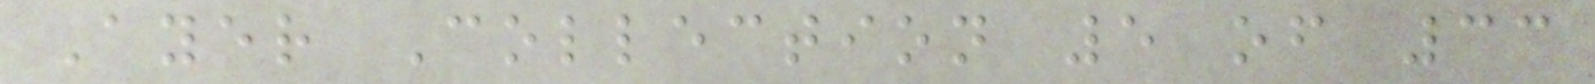Ayer Collection 5 of 33
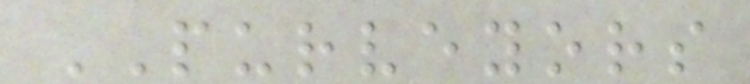PURVEYORS
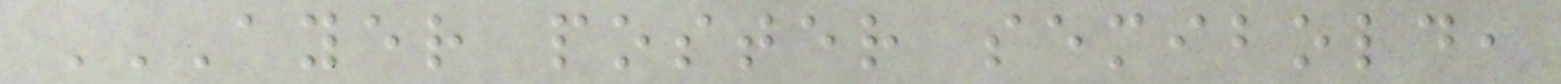AYER POSTER SEMIBOLD,
